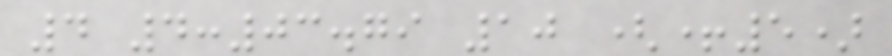4 4:03.79 10 (+5)
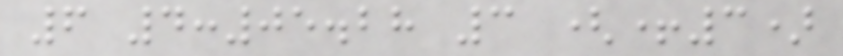6 4:05.28 3 (+3)
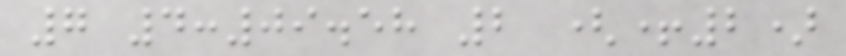7 4:09.58 2 (+2)
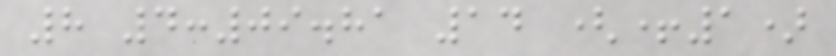8 4:09.81 14 (+1)
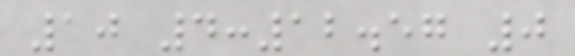10 4:12.57 0
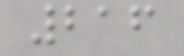216
